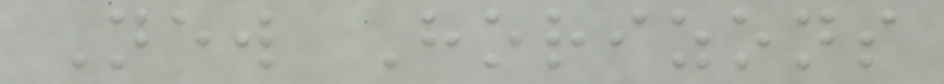New Horizons
